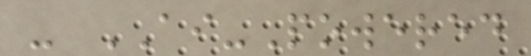- AI-Powered
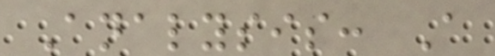Analysis: A
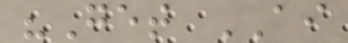"Get AI
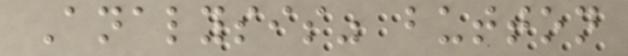Analysis" button
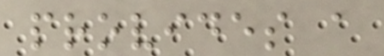provides a
